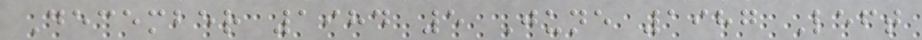December 1984 5 June 1987 Left
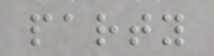party
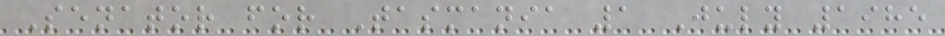Senator for Tasmania 1 July 1985
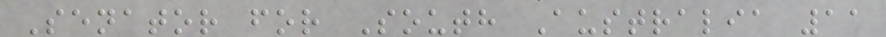Senator for South Australia 11
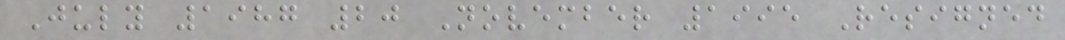July 1987 20 November 1995 Resigned
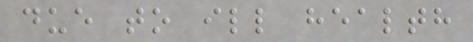due to ill health
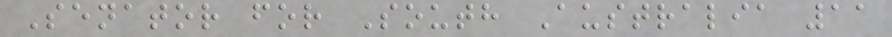Senator for South Australia 11
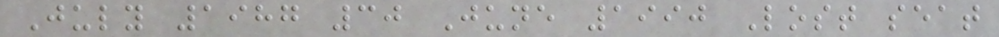July 1987 30 June 1990 Lost seat
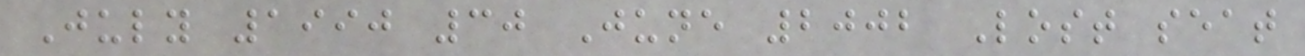July 1990 30 June 2002 Lost seat
